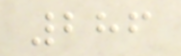286
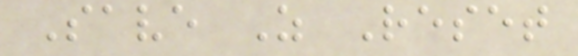Save As Reset
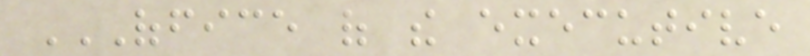OFFICE OF THE EXECUTIVE
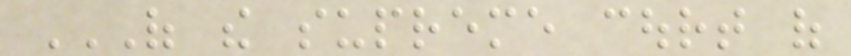OF THE SUPREME COURT OF
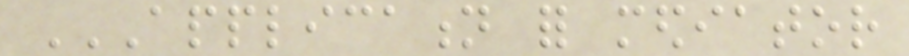APPLICATION FOR MEDIATOR
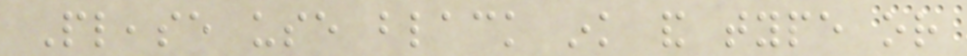Please use black ink and type or
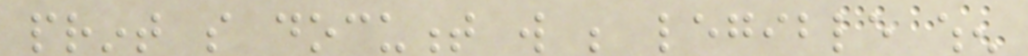print so document will be legible when
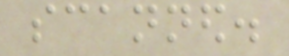scanned.
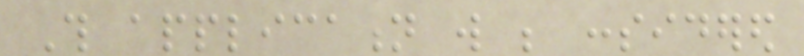This application will be considered
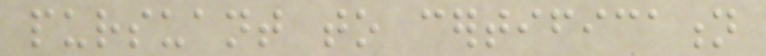pursuant to certification
